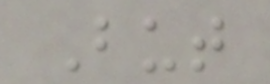But
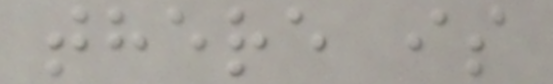there is
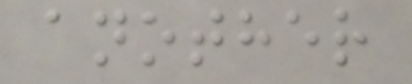another
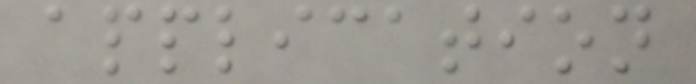application
